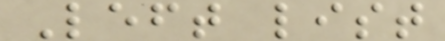Left list
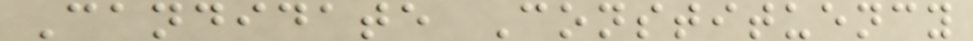Candidate Constituency
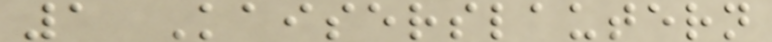1 Kaiserslautern
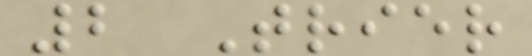2 Trier
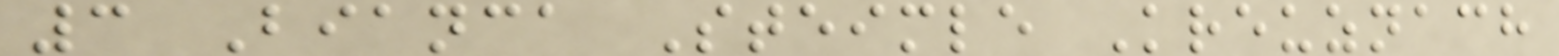3 Bianca Steimle Kreuznach
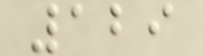129
